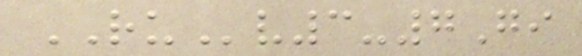RUv3-7Gi
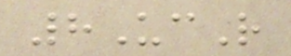8UcR
